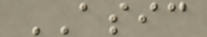ASIC
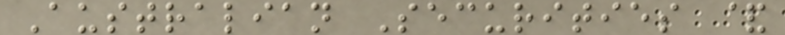Australian Securities &
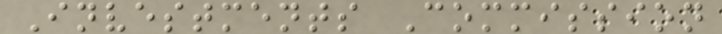Investments Commission
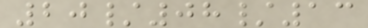20/08/13
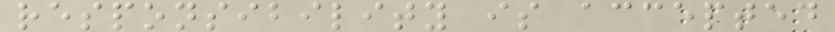responsibility is accepted
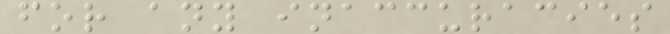for any inaccuracies
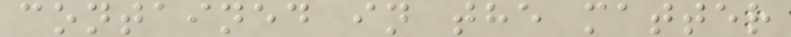contained in the matter
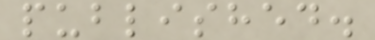published.
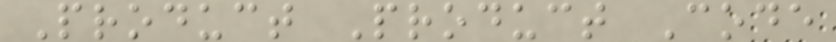Product Product Code
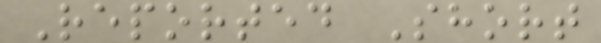Reported Short
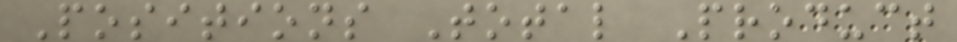Positions Total Product
